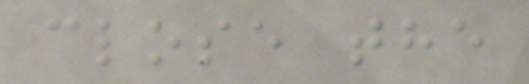close the
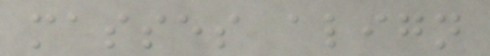masses align
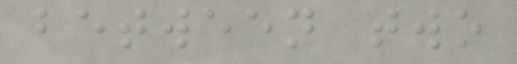between two
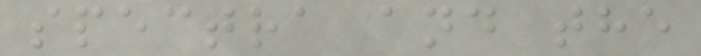spectra and the
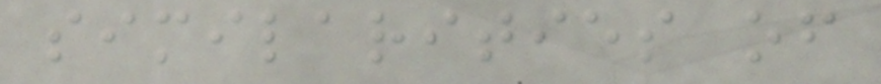similarities of
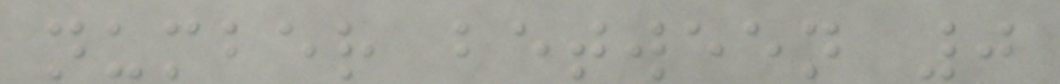number between 0
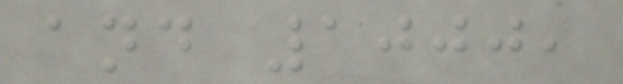and 1000,
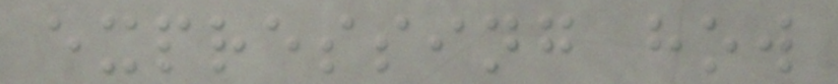expressing how
